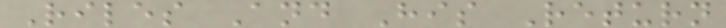Riles And His Return
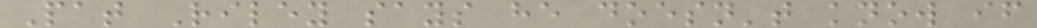Pat Riley says he doesn't know if
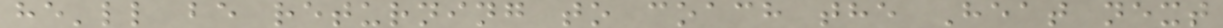he'll be returning to coach the Heat next
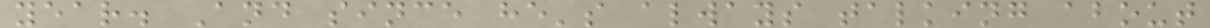year. And since he's always talking about
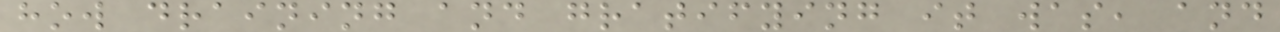how draining and gratifying it was, and
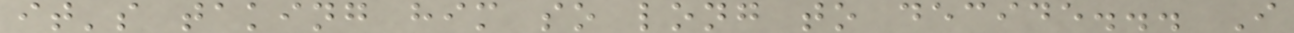it's taking him so long to decide... I
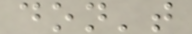don't
